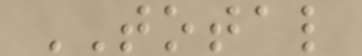TOTAL
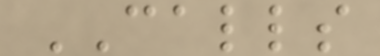CALLS
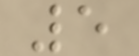5
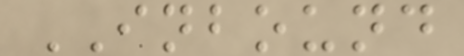INBOUND
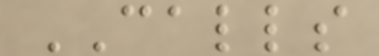CALLS
